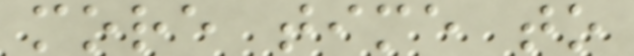more time to
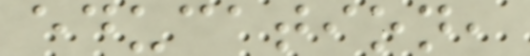education,
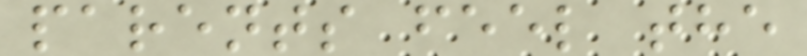parents feel the
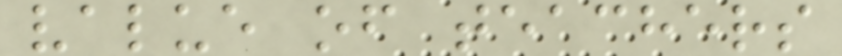value of teachers
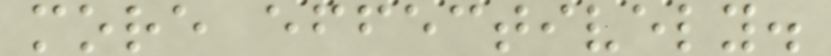more effectively.
